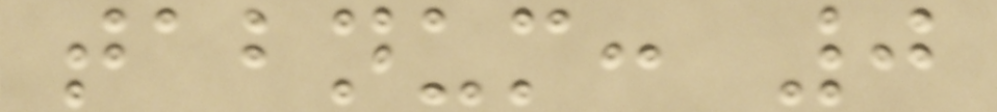tabnum: 0
